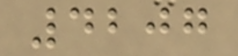4207
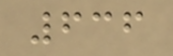636
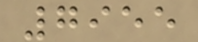7955
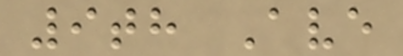9th Ave
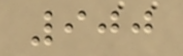900
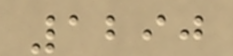1290
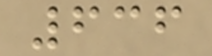636
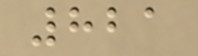821
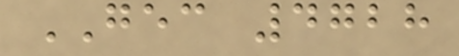GEC 4728
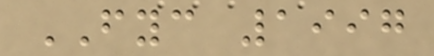FYC 1997
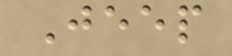Jeep
